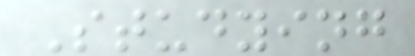Studying
